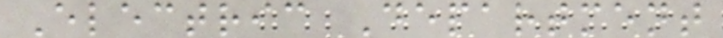Electric Department
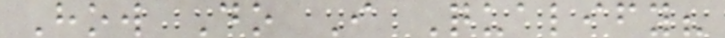How Do I Qualify?
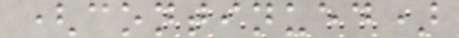(continued)
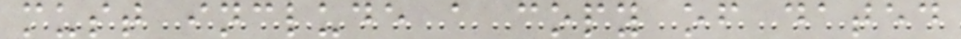must include a copy of dated
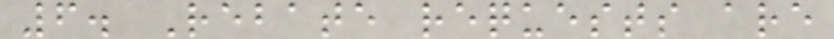6. Rebate requests are
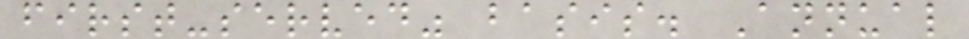first-served" basis. Annual
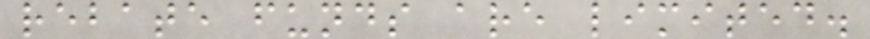rebate funds are limited.
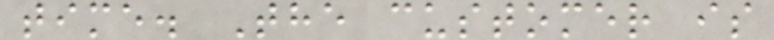time. The customer is
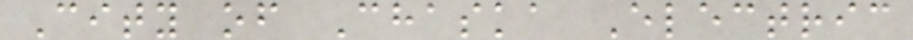City of Chaska Electric
